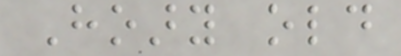Hoary old
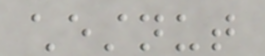chestnut
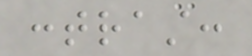contrast:
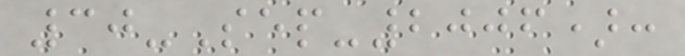30-Sep-2006):
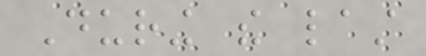During the last
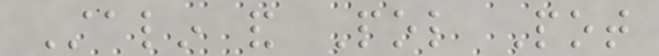Stalin and Pol Pot
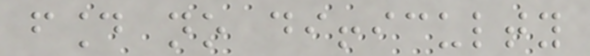found no difficulty
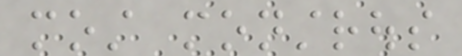most monstrous
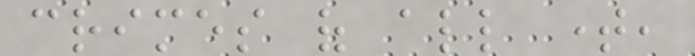crimes of all time,
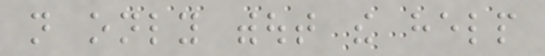not only without the help
